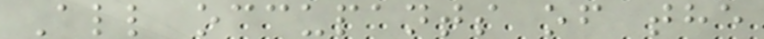All occupants of the
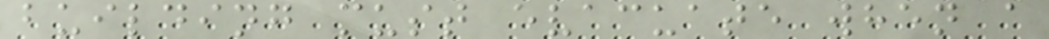building must evacuate when a
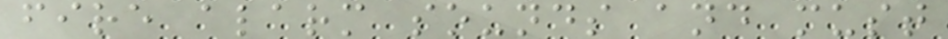fire alarm sounds and must
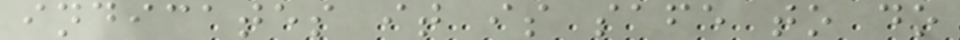indicates it is safe to do
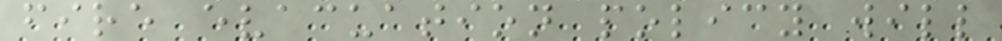fire evacuation policy will
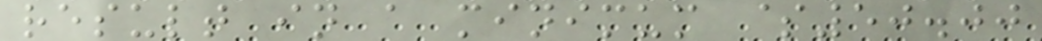result in a minimum $50.00
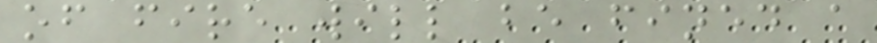of fire will be fined a
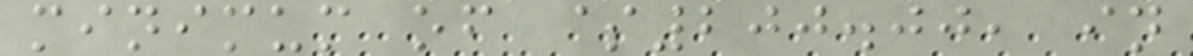minimum of $200.00, in
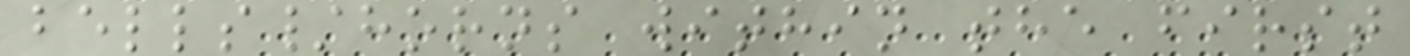bells/horns within the first
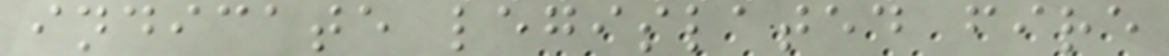indicate legislated fire
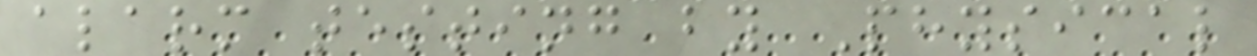alarm testing by Physical
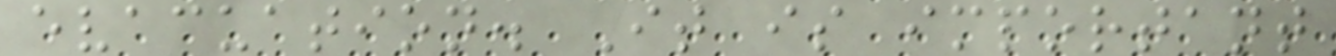evacuation. It is important
